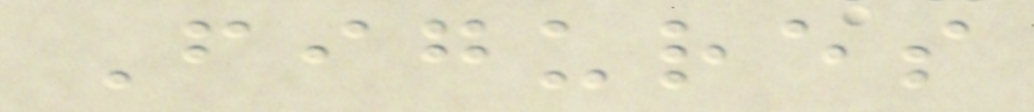Figures
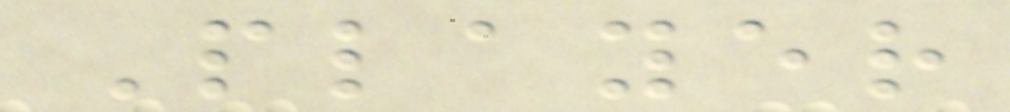Player
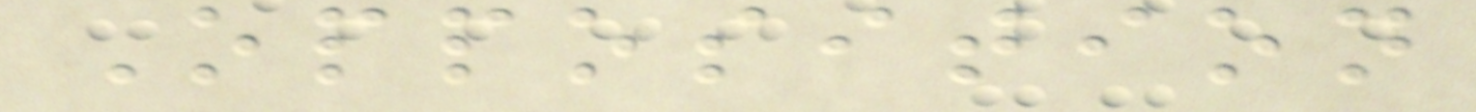Opposition
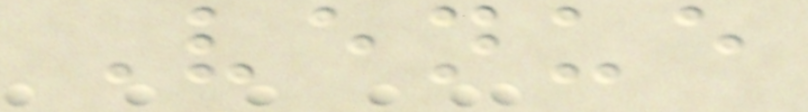Venue
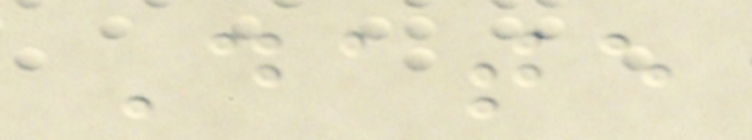Date
